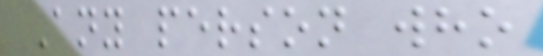Any person who
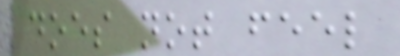does not feel
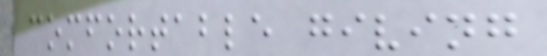comfortable giving
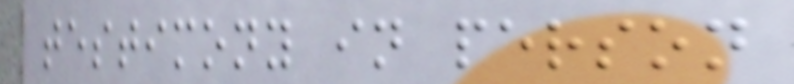testimony in person
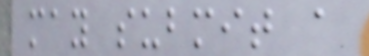may submit a
